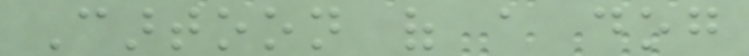Cartoon of a dog
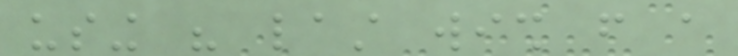using his last wish from a
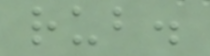rub.
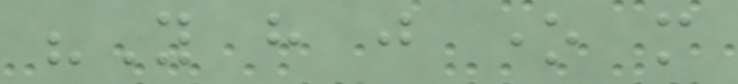"You have just one more
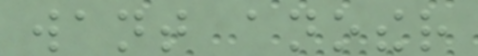want another
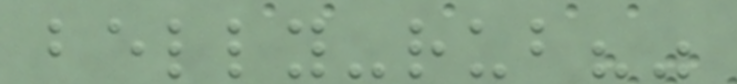belly-rub?"
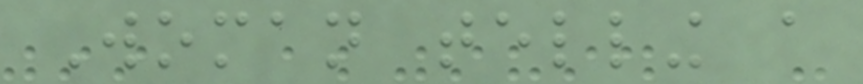Woman telling a
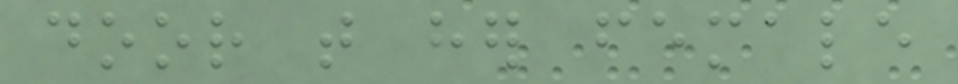door that her female
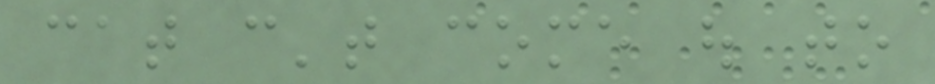cat can't come out to
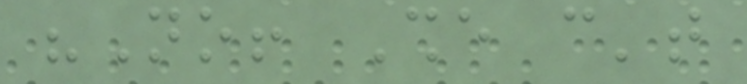"No! She can't
